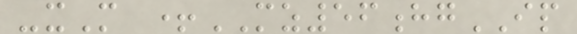-xM +MZ56hgIP
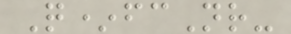Q*fcNr-
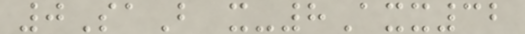0SaB x-8Axx32
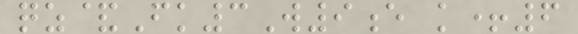qz&Fk3W9e k+6
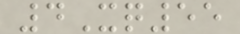4Xq55
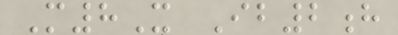M8X Ib2h
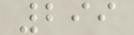299
